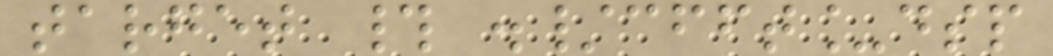target # ./cfft_dsp
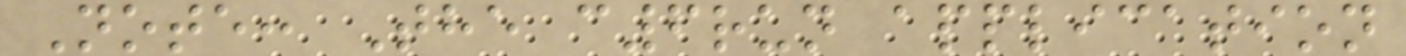Note: The c6run application
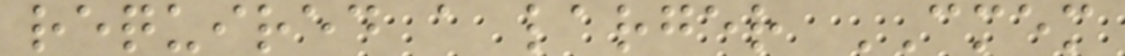required a larger CMEM
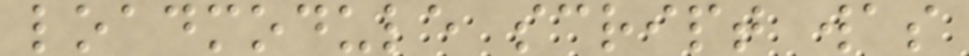loadmodule script was
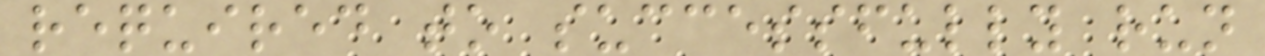required to successfully run
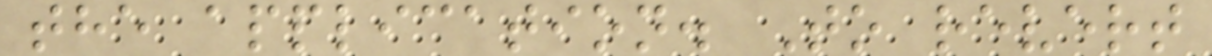the application. To revert
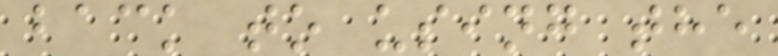back to using the
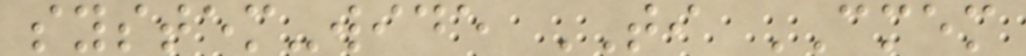system-wide TI CMEM
